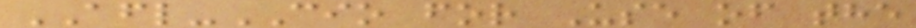AFL-CIO for Use of the
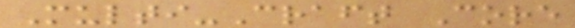Multi-Craft Core
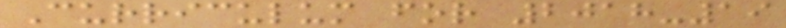Curriculum for 2018-19
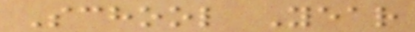School Year
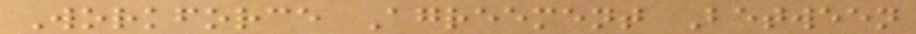Workforce Agreement Between
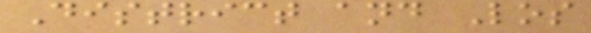District and Los
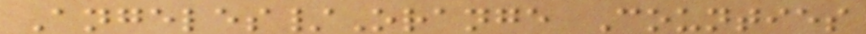Angeles/Orange Counties
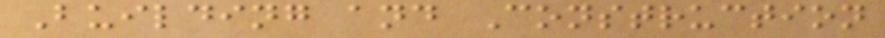Building and Construction
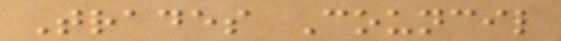Trades Council
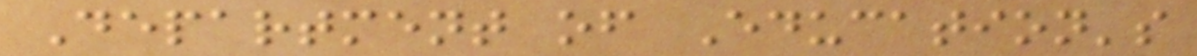Department of Education's
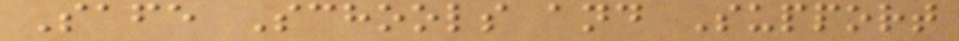Safe Schools and Support
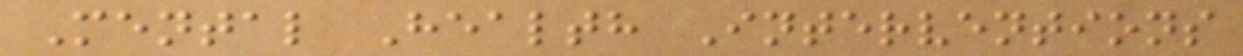Mental Health Interventions
